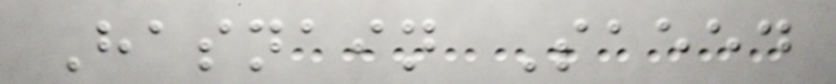Hasnain Saeed
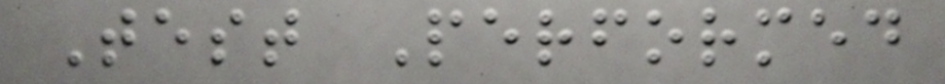Test Performed
